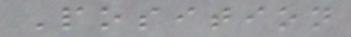Position
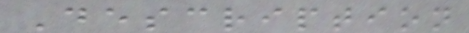Description
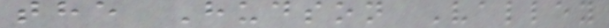the Hudson Valley
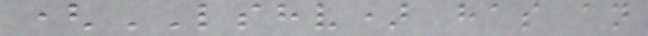(LSHV) has an
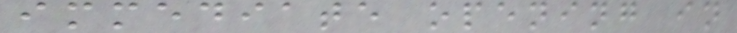immediate opening in
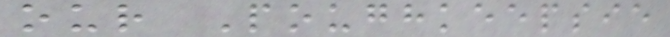our Poughkeepsie
